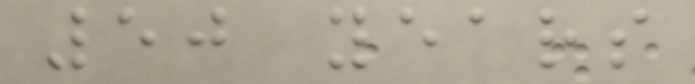50 years
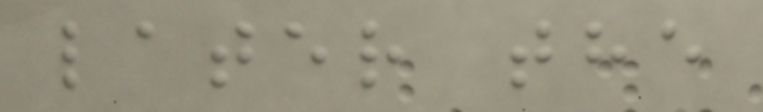later the
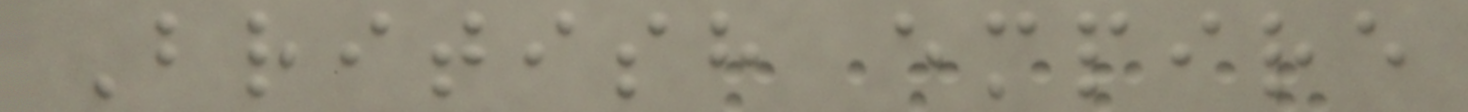British empire
